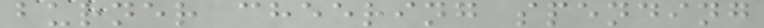burner cheering spending
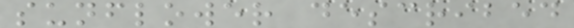sunflower described
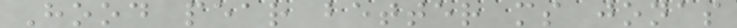Hood pear better ms jonas
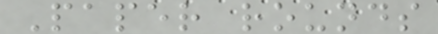Paper rounds
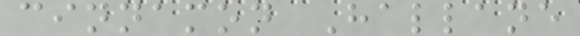cinnamon Hallane
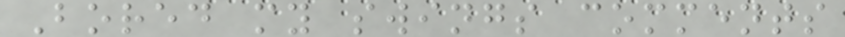Bored my swings comments
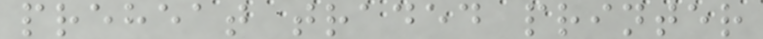preheat traded printer
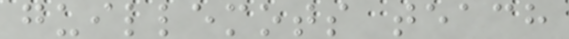guillemots teach
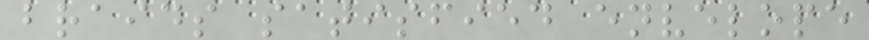braids satisfied envelope
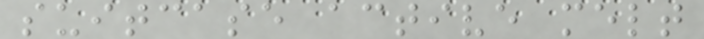suitcase active melt
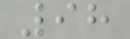98
